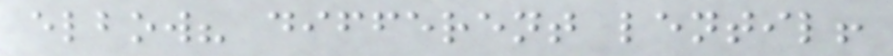elbow? different lentil!
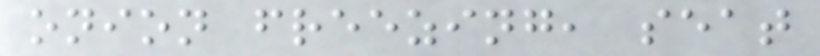onion freezing, seat
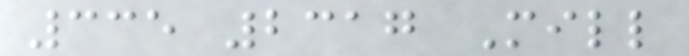335 2317 Mill
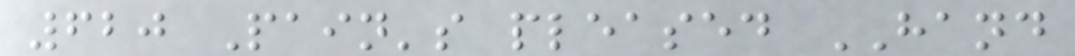620 Pain's pleased HAND
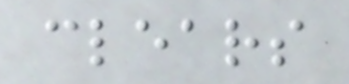clears
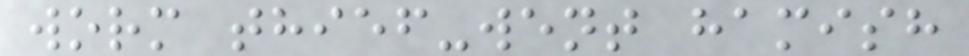worm thief-went hamish
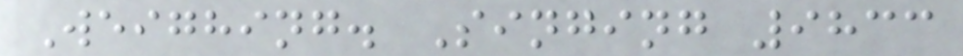Weighing. Singing 9833
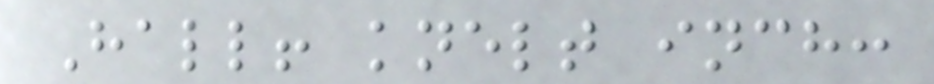Hall! knelt inch:
